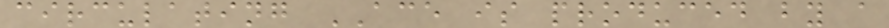circulating ACE is produced by a
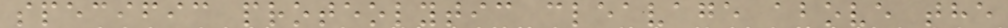specific proteolytic cleavage above the
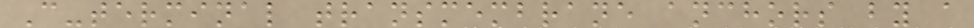C-terminal transmembrane anchors by a
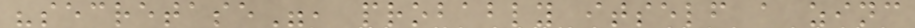"secretase", probably itself a zinc
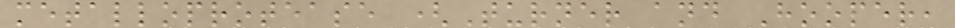metalloprotease (Turner and Hooper,
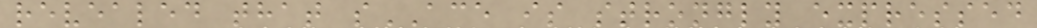revealed that sACE is strongly expressed
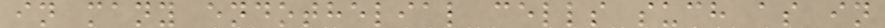in many endothelial cells such as in
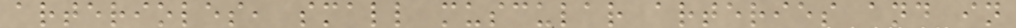arterioles, small muscular arteries and in
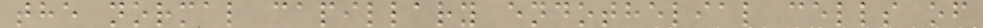the normal capillary endothelial cells of
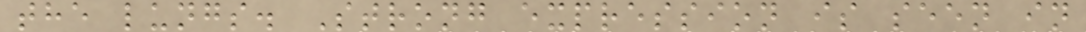the lungs. Strong expression is seen in
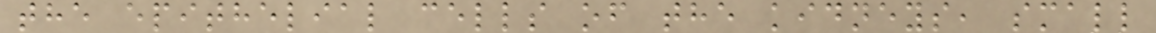the epithelial cells of the kidneys, small
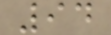94
